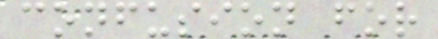confusion for
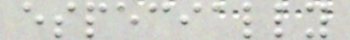especially
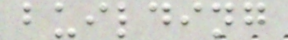building
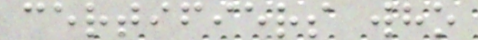certifiers who
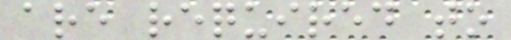are required to
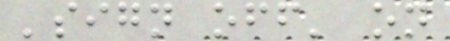'sign off' on
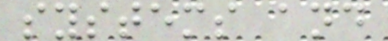systems and
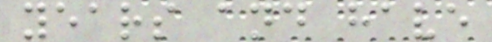years and have
